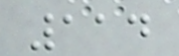114
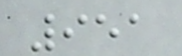951
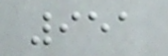951
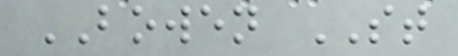BOWEN ST
